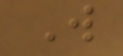W
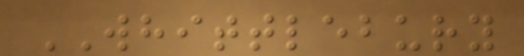WHITTLEBURY
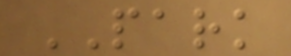PARK
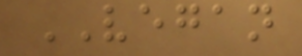VEGAN
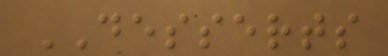DESSERTS
